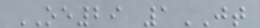OE29 1JT
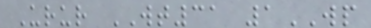Urur WT31 1WP
